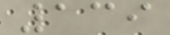139
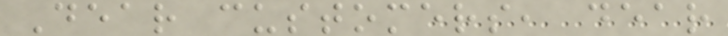Dear customers, dear
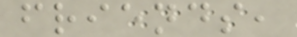friends,
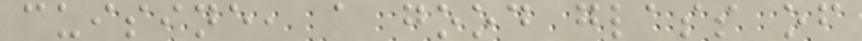cuisine, a good glass of
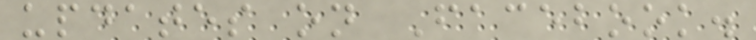updates on Facebook.
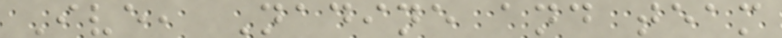Ive, Nadine and team
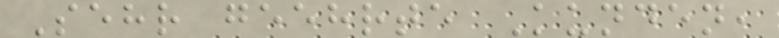Sehr geehrte Kunden,
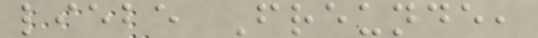liebe Freunde,
